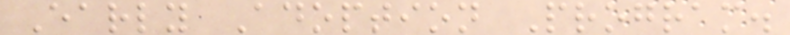Early Adoption Program.
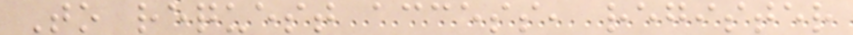To request access, register
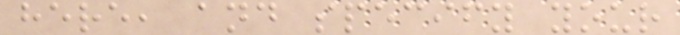here, and specify your
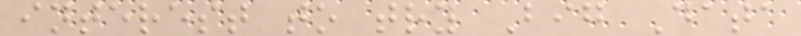interest to try Big Data
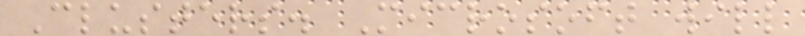Clusters. Microsoft will
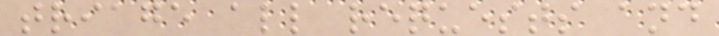triage all requests and
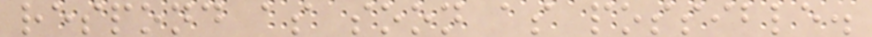respond as soon as possible.
